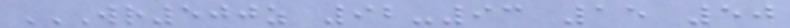WR500Z 92-93 15 50
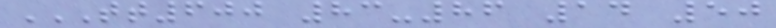TT600 83-86 14 50
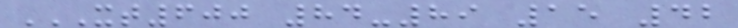XT600 84-89 15 42
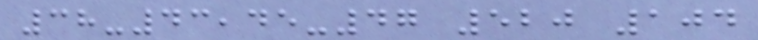38-43,45-47 520 104
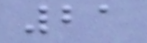21
